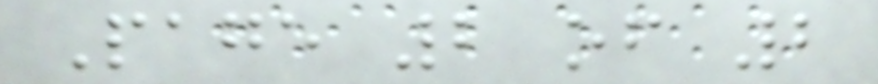Page 2 of 2
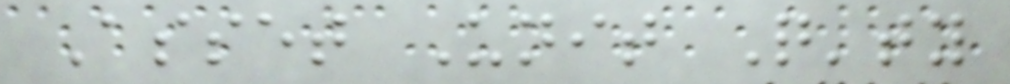Asset Unit Q'ty
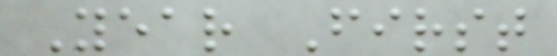Year First
